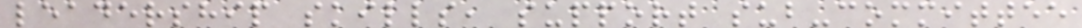leadership skills, support sub-committee
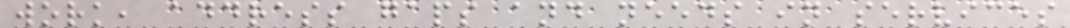work, address gaps and needs in services
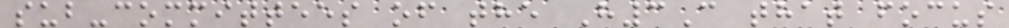sub-committees of the H3C that focus
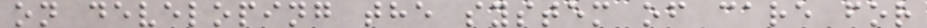on developing the system of care for
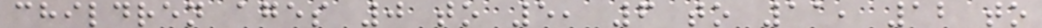children ages 0 to 5, 6 to 11, 12 to
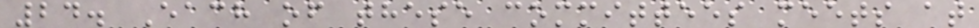24. Each of these committees meets at
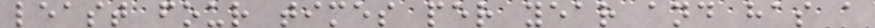least four times per year and has a
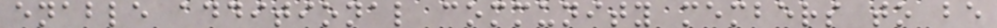enable additional community members to be
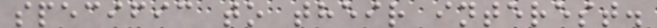specific to their interest.
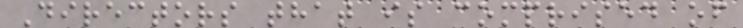Directors that is comprised of
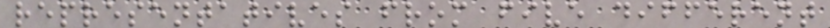representatives from five different
